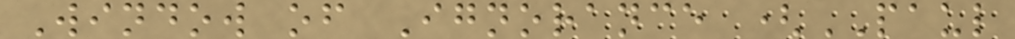Window of Ignorance (PAUL
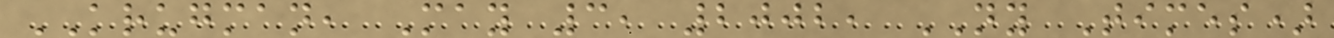KRUGMAN, May 3, 2002, NY Times)
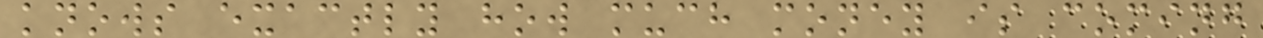knows exactly how much money is coming
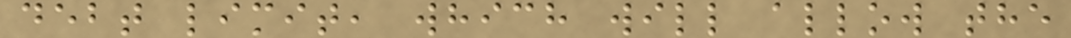debt limit, which will allow the
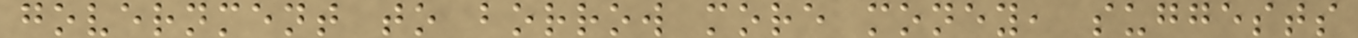government to borrow more money, suggests
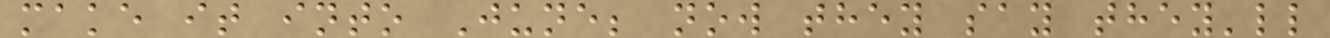make it into June; now they say they'll
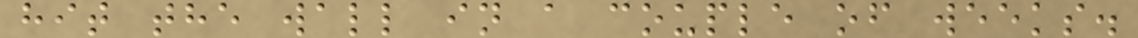hit the wall in a couple of weeks.
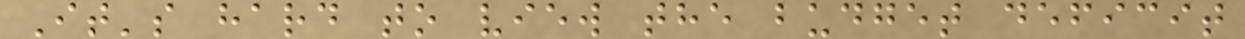It's hard to view the budget deficit
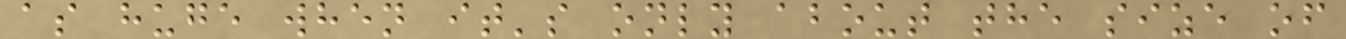as huge when it's only about the size of
